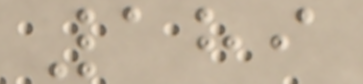189
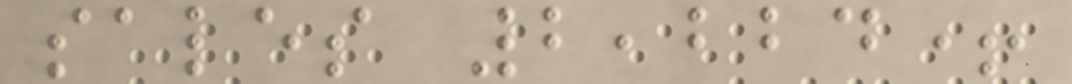sales 2,224+
